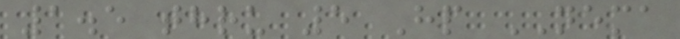1.5 thru 5 Hp NEMA
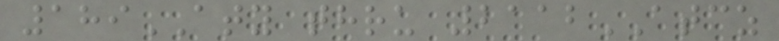189ATY thru 2112ATCZ
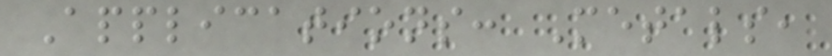Applications: Metals,
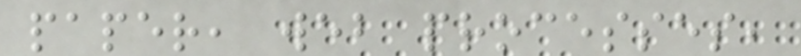paper, web processes,
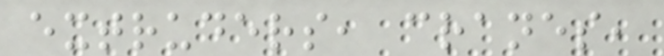extruders, cranes,
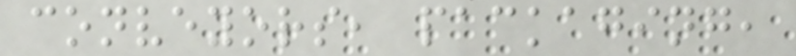conveyors, packaging,
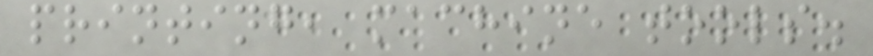printing, machine tools.
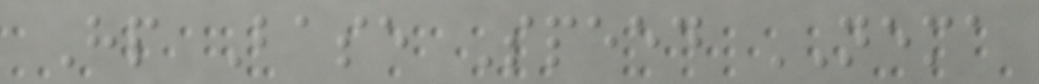Hp Base Speed NEMA
